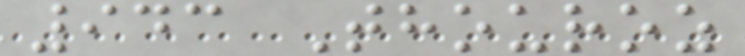943 Thouroz
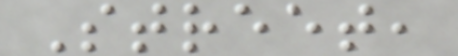Street,
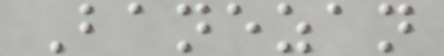Banezan
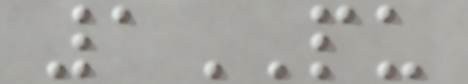1PU
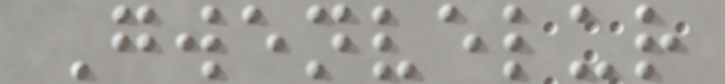Gwenvelur
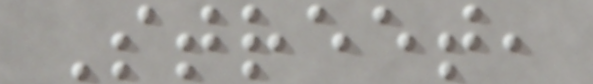Street,
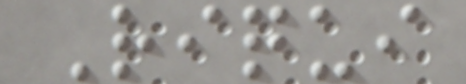Riqui
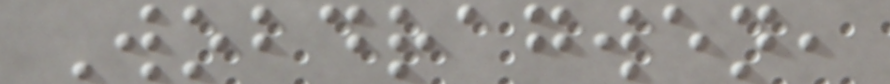Wobdragwen,
